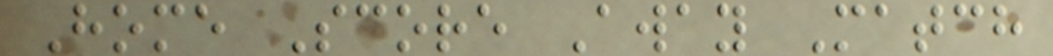Home Score Away Match
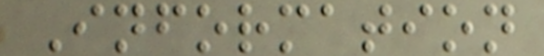Information
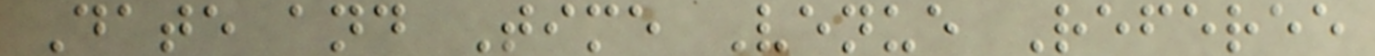Date and Time Venue Referee
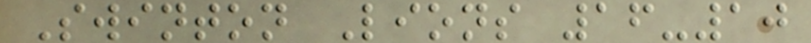Swinton Lions 16-10
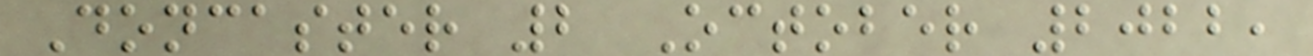Doncaster 2 October 2022,
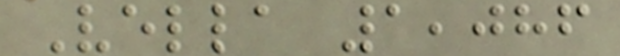Vella 1,086
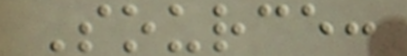Source:
